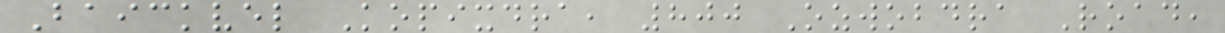Baickvel Kopixdra, 800 Ozwobdra Road,
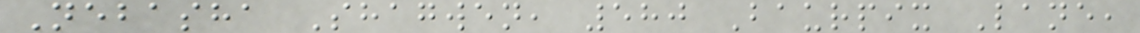Nebasha Shagwen, 580 Baurpix Lane,
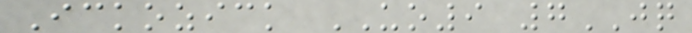Ickozick UO9 7JQ
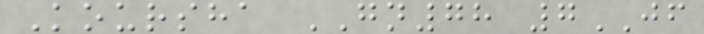Koursha GN78 7JF
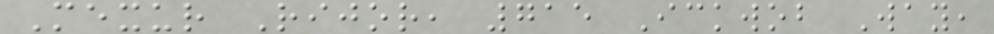Mexur Rijor, 715 Ickwob Way,
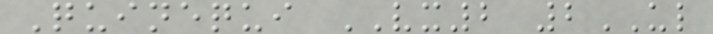Quinequi VX2 2UL
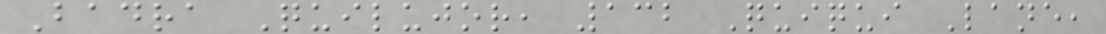Badra Quilujor, 132 Quiqui Lane,
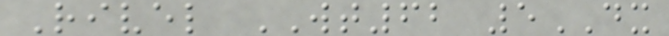Rivel WT62 5DX
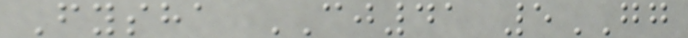Fysha CJ41 5GG
